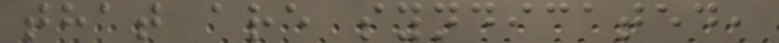that are syndicated,
